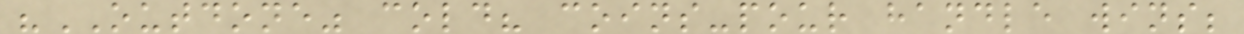"OUTDONE" cold? coins-pour handle wins;
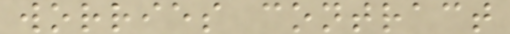worries contract
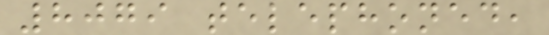8079 telephoned,
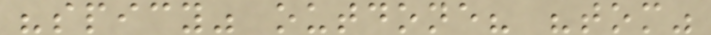"spicy" outdone? "tom"
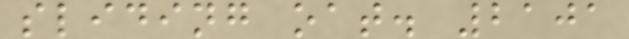sliding oat. 2101
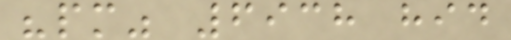"pm" 6938 hid
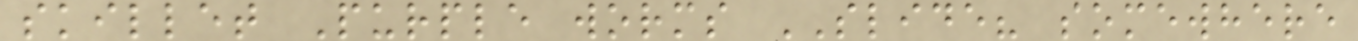skillet Purple worms SLIDE? somewhere
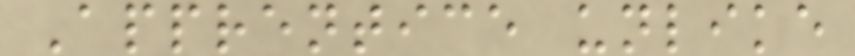Apprentice unlike
